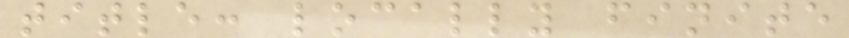title: locally finite
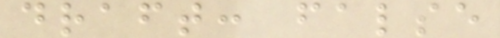draft: false
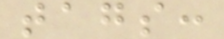tags:
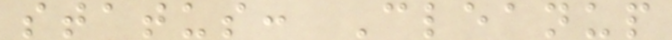status: Cleanup
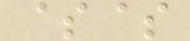$$
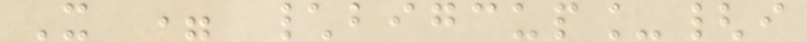X = \bigcup_{i
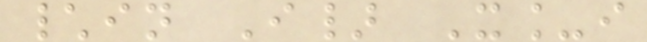\in I} X_i
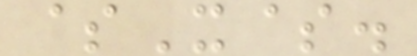$X$.
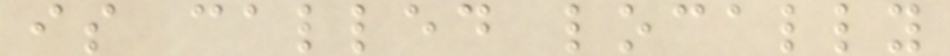is called locally
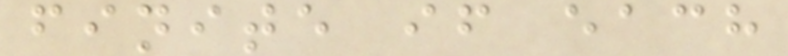finite if each
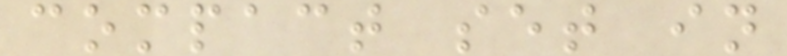compact set in
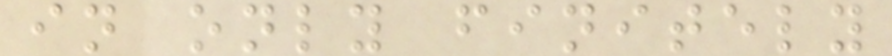in only finitely
